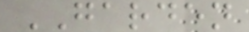GARDEN
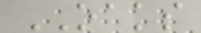OAKS
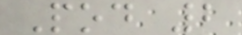Pod 2
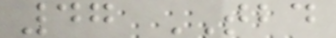47 TBD
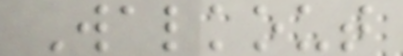Walkout
